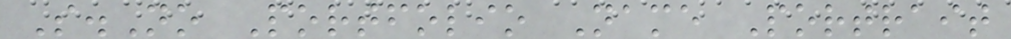S.No Portfolio Name Portrait
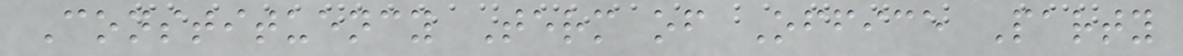Constituency Term of Office Party
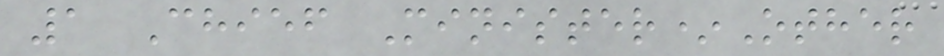1 Chief Minister*Other
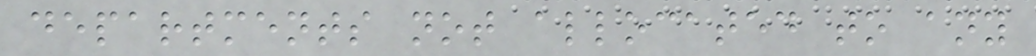departments not allocated to any
